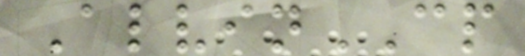AlvinCP
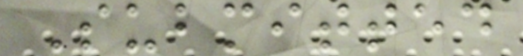Submitted
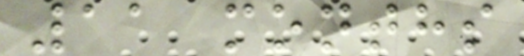11 months
